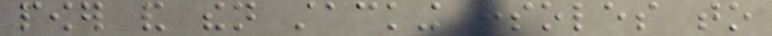power and then stacking consoles to
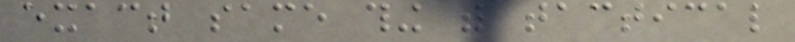exact same thing with tactical
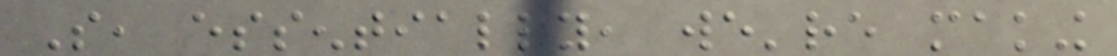So, essentially, we're making
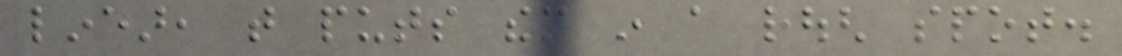linear, that puts them in a rough spot.
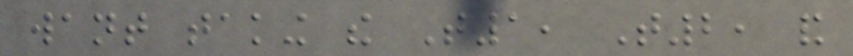want taking the T1, T2, and
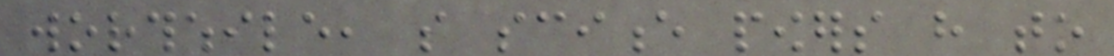worthwhile, so science powers have to
